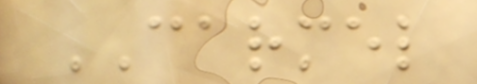CARMEL
